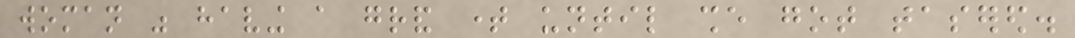woman was having a grand time until she got tasered.
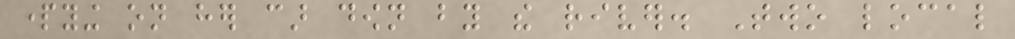partying on her car down by the river. Two local
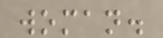woman.
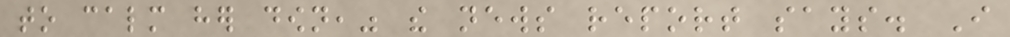to calm her down," the news report says. I
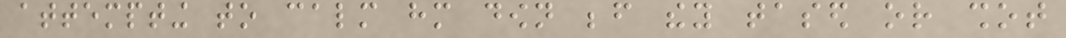attempting to calm him down before they tased or shot
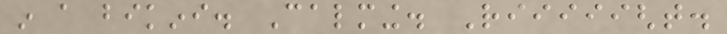in a bikini. Calming. Riiiiight.
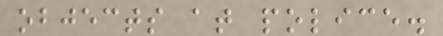objects at police.
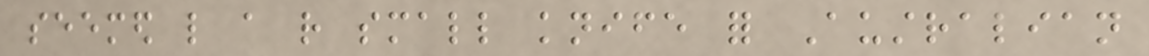seemed like a rather small knife for Australian
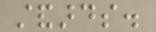standards.
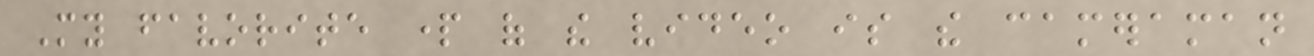My favorite part of the video is the cameraman
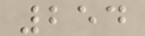254
